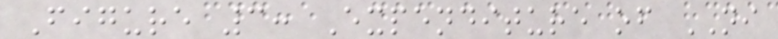Figure 3: Expenditure of NI
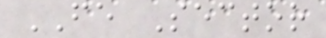FE Sector
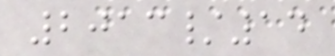2013/14
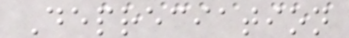Depreciation
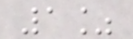1%
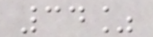34%
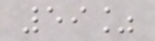59%
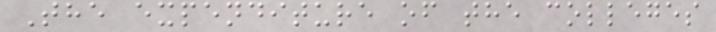The expenditure of the colleges
